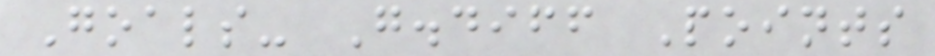Goals- G.diff Points
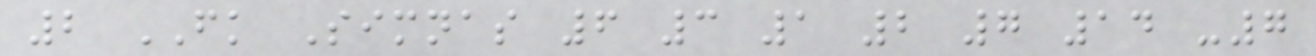2 FK Simnas 6 3 1 2 7 14 -7
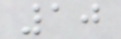10
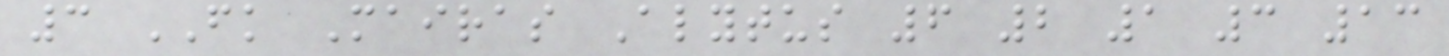3 FK Mairas Alytus 6 2 1 3 13
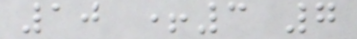10 +3 7
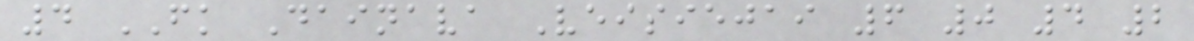4 FK Dainava Veisiejai 6 0 4 2
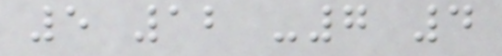5 12 -7 4
